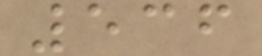536
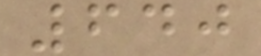640
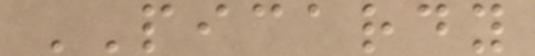PICARDY
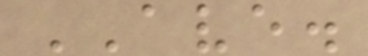AVE.
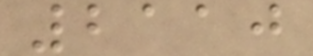2110
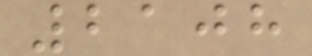2108
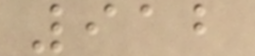912
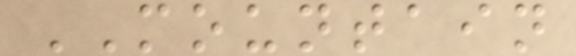MOUNTAIN
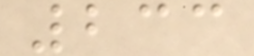233
